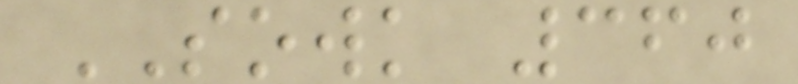SOWK 360
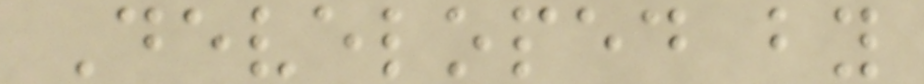Developed by
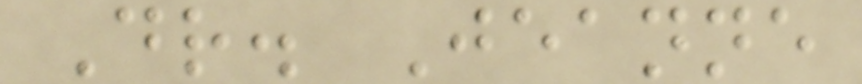Dr. Jeanne
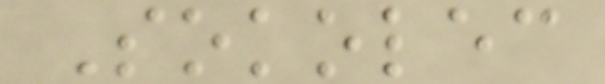Sokolec
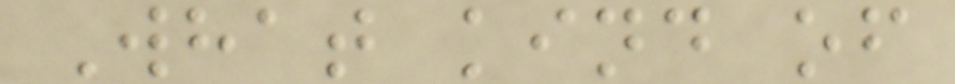What kind of
